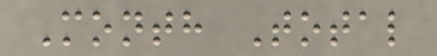Month Total
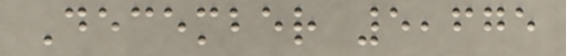December 5,675
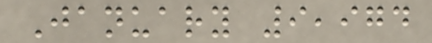January 9,974
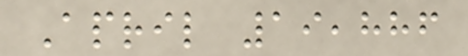April 19,886
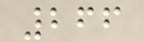266
